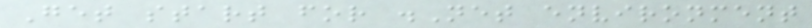Get start for .Net environment
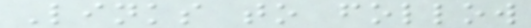Links to follow
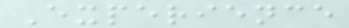Experience
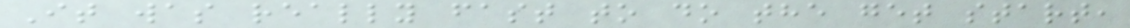It was really fast to do the get start,
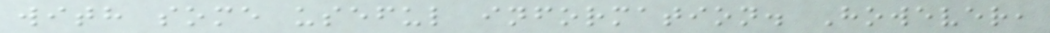with some useful information. However,
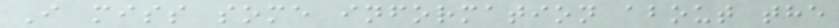I miss some information about the
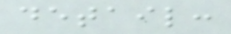detail:
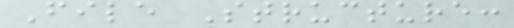File Structure:
